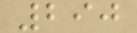290
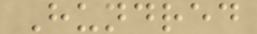Hundred
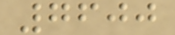7600
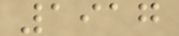1917
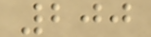200
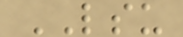LSU
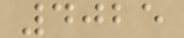4025
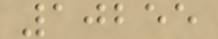10255
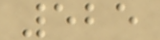525
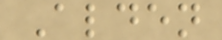Alden
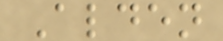Alden
